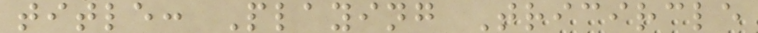title: Playing Tricircle
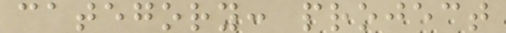category: project
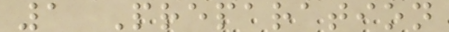1 Preparation
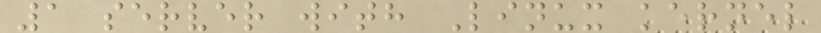1 server with Linux kernel
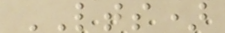LTS)
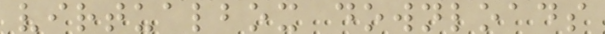virtualbox downloads
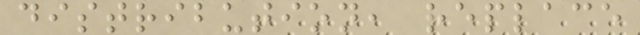distribution, replace
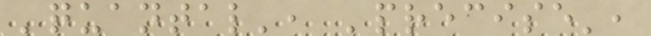'quantal', 'precise',
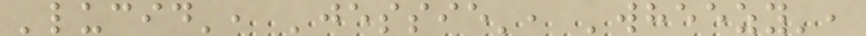'lucid', 'jessie', 'wheezy',
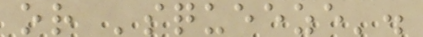or 'squeeze'.
